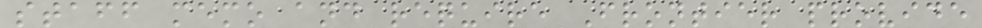staff memo and require Frontier provide
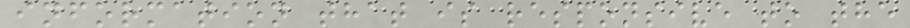information that is responsive to the
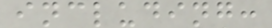including:
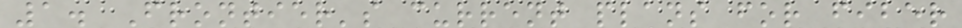1. Frontier's current plans for fiber
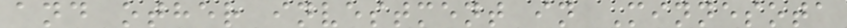and other investment in Minnesota
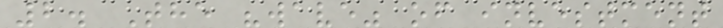2. The "wave" of investment
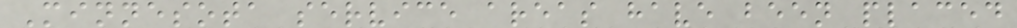Minnesota service areas have been placed
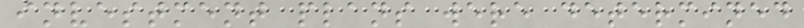investment plans were determined
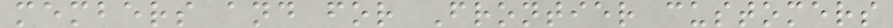members and for Frontier customers
